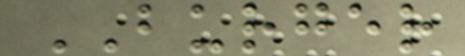BURGER
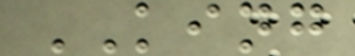KING
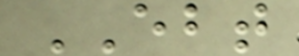EBT
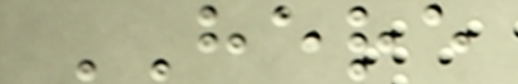HERE
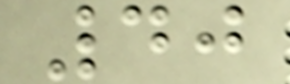40
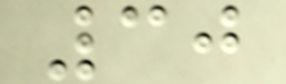30
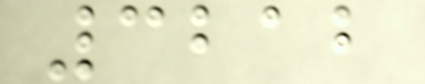3212
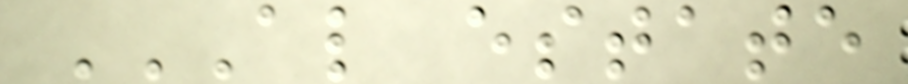AL ESTATE
